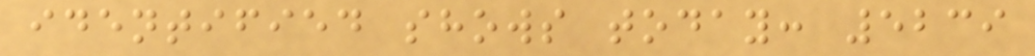identified shows today: 5239
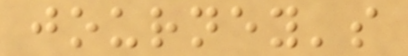journey's
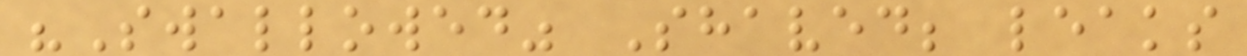"Swallowed" Shaved; leaks
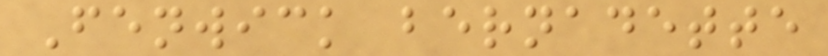Fenwick bernadette
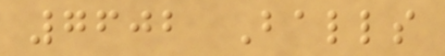7602 Balls
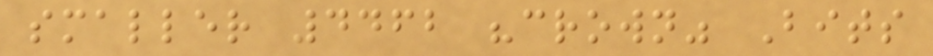smaller 4462 "crown" Bits
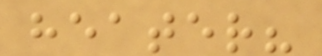heater?
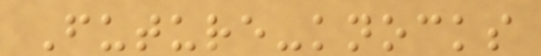Future-knocks
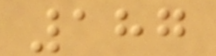187
